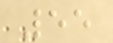55
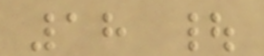18 |
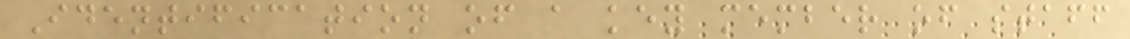Identification of a key member of staff
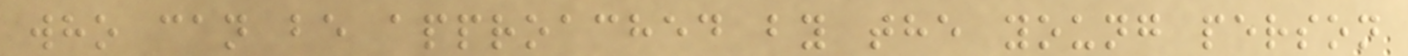who can be approached by the young person
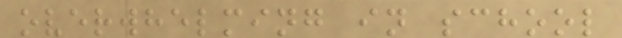overwhelming in school
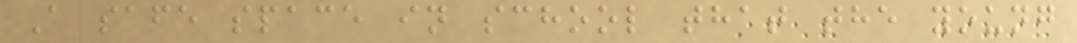A safe space in school that the young
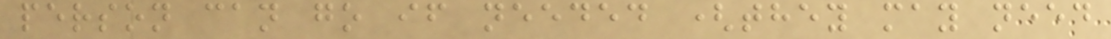person can go if needed (they may need
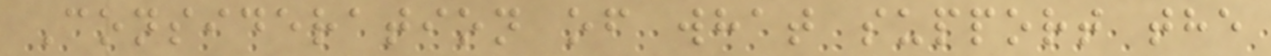Consideration of what support the
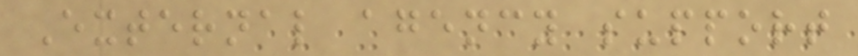External agency support
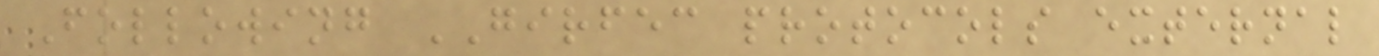Following GIRFEC protocols external
